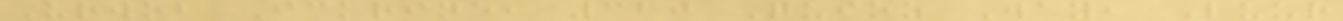Urwob Ickrine, 320 Quioz Way, Luur
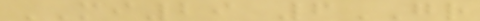MI29 6GR
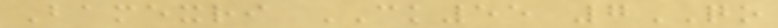Bamexri CK55 7QO
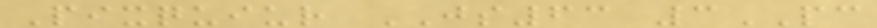Pixquiur JS63 3PC
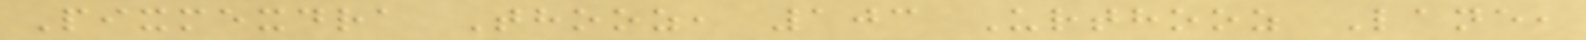Pixmexdra Thooz, 103 Urthooz Lane,
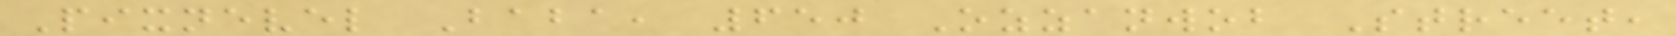Pixnevel Baba, 650 Ozzanwob Street,
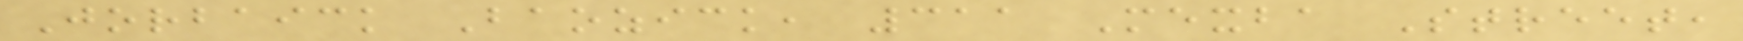Jorbaick Baozick, 311 Mexba Street,
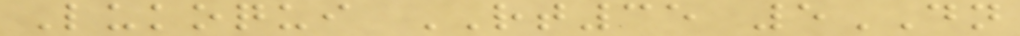Lukoqui RT35 5DN
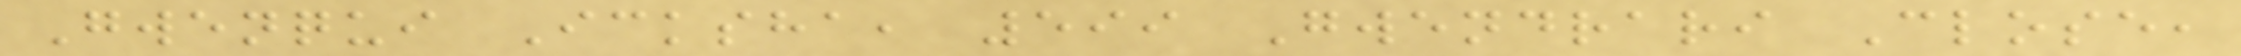Gwenqui Icksha, 599 Gwendrari Close,
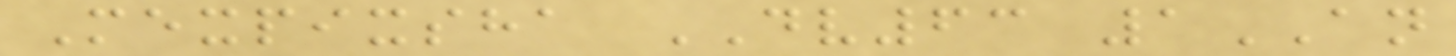Mexpixsha DV63 1AN
